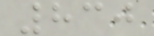830
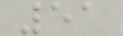51
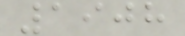1908
